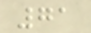71
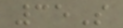35S
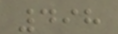498
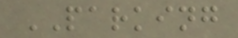PARKING
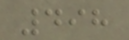498
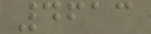4613
